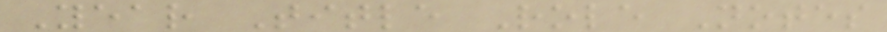Year Title Role Notes
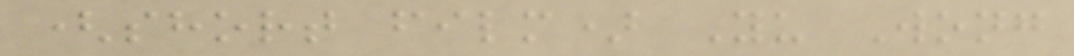(short film) Yu Wong
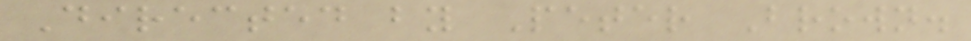Directed by Peter Brown.
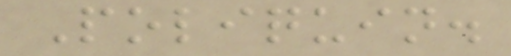Poliquin.
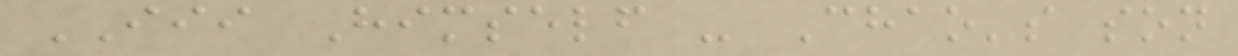III Himself - Chao's son
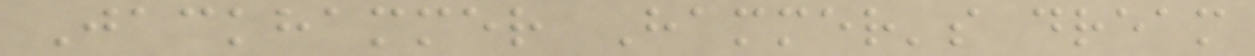Jackhammer Hammer's dream
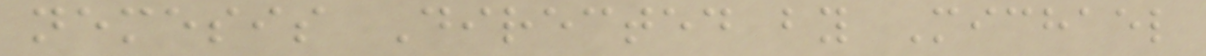nemesis Directed by Michael
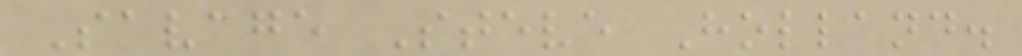Savage Steve Holland.
